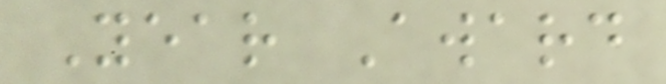Year Award
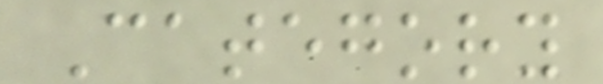Category
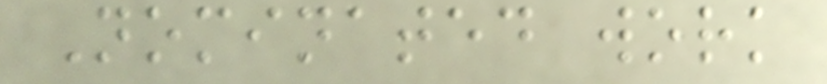Nominated work
